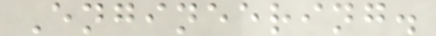Engineering.
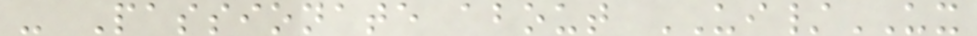- Passionate about UI/UX
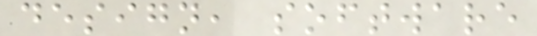design, software
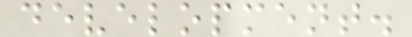development.
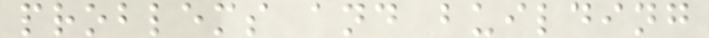problems and building
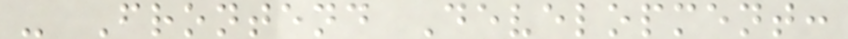- Frontend Development:
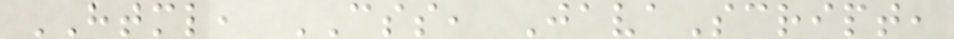HTML, CSS, JavaScript,
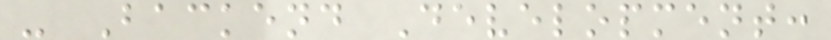- Backend Development:
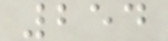254
